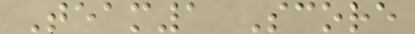Team1 Score
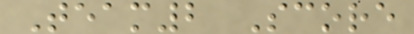Team2 Score
